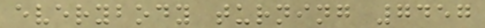everybody turning 7457
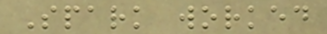Spark worked
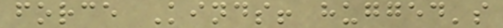force Kinds! hugged's
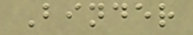Binder
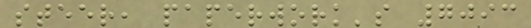steer, paperwork's 7093
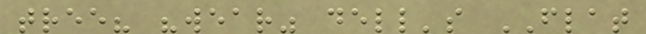tree? "wear" dell's FLAT
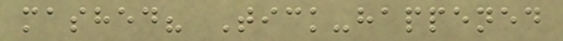mashed? Tick-happened
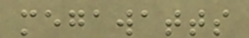megawatts
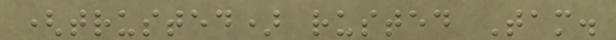(trusted) rusted Tam.
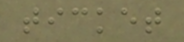ticket
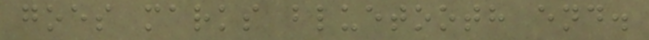goes marks bluetooth end.
